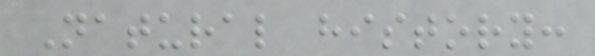Natural history:
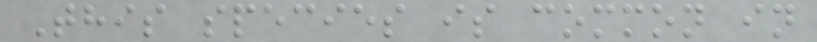This species is common in
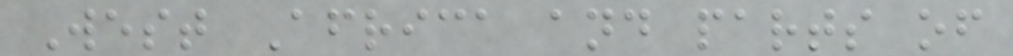West Africa and parts of
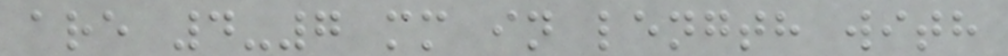are 4-7 mm in length with
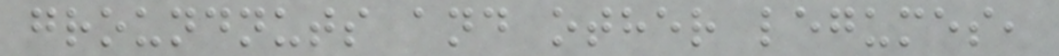groundnuts and other legumes,
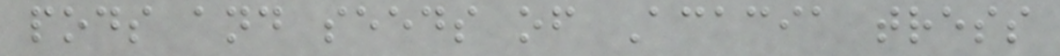pods and seeds of Acacia tress
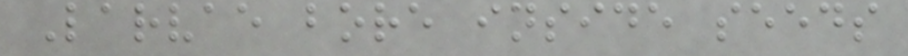Larvae bore inside seeds
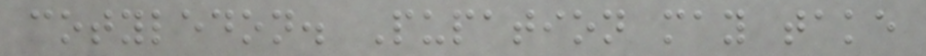cotyledon. Pupation may take
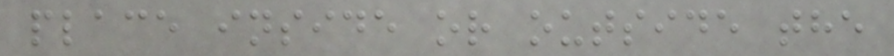place inside or outside the
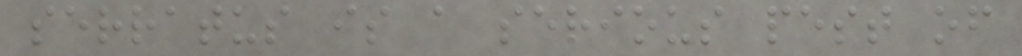serratus is a serious pest of
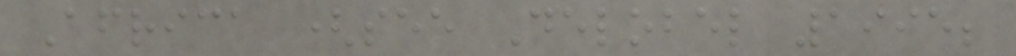Africa (see Delobel 1995;
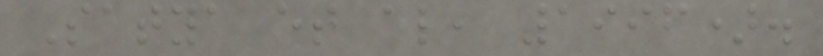Satya et al, 1996).
